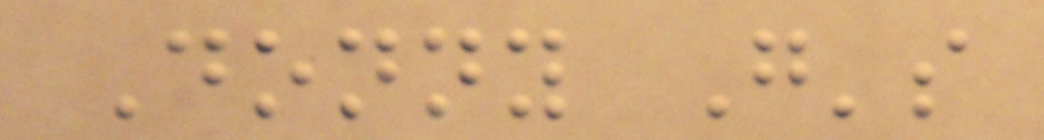Donny G's
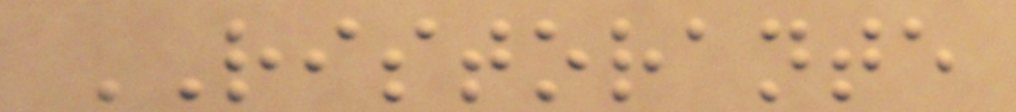RISTORANTE
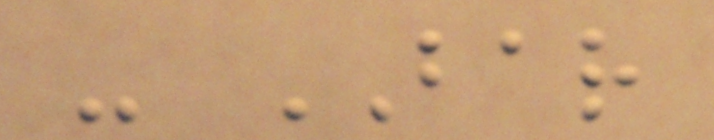- BAR
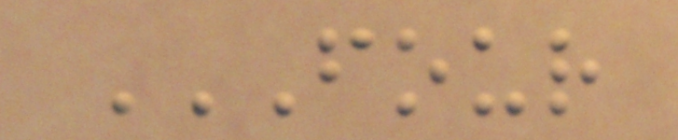FOUR
